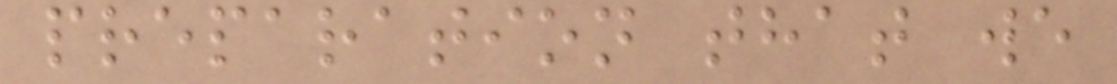preparation that we
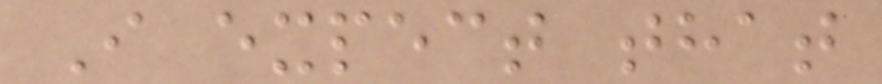I expect that
